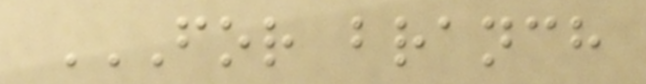FOR BRANCH
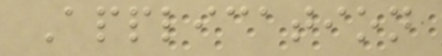Application
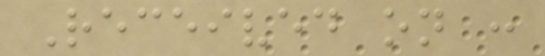Received on :
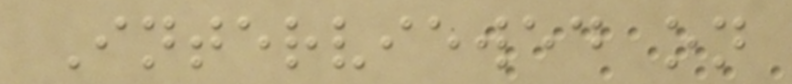Interviewed on
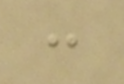:
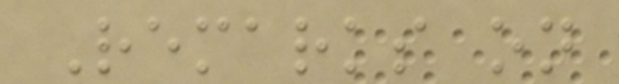Remarks on
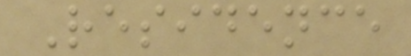Residence
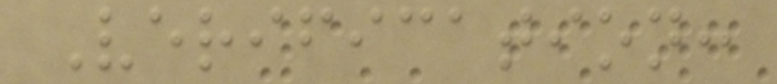Verification:
